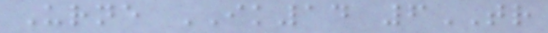Urne IK14 6TR
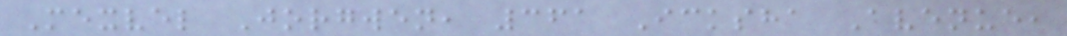Mexvel Jorgwen, 361 Icksha Avenue,
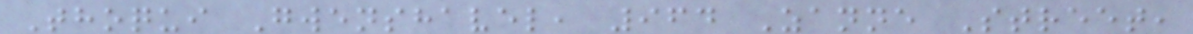Thoqui Gwenshavel, 964 Zanne Street,
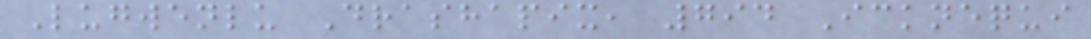Lugwenlu Drashapix, 794 Icknequi
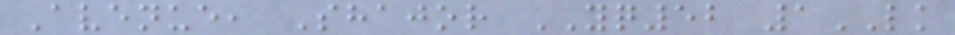Avenue, Shajor YQ52 1LK
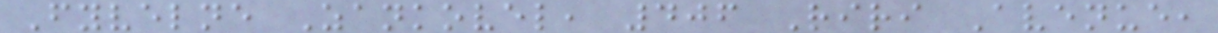Fyvelne Zankovel, 406 Riri Avenue,
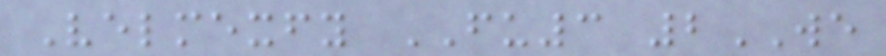Velmexfy FU3 2WE
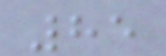85
